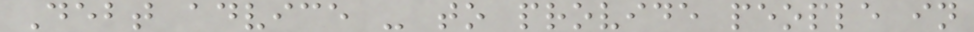Debt advice - to provide people in
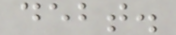debt.
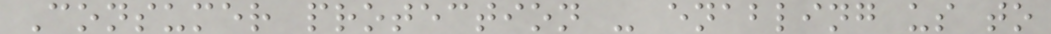Consumer protection - enabling us to
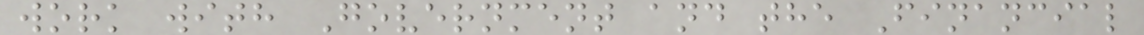work with Government and the Financial
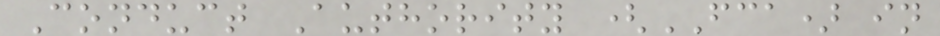Conduct Authority (FCA) in
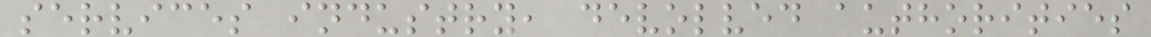services industry, devolved authorities
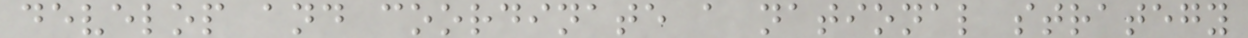develop and coordinate a national strategy
